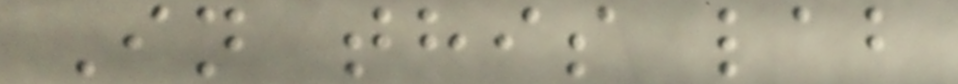In this lab
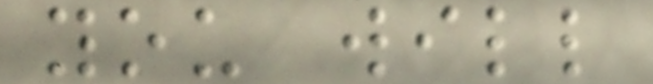you will
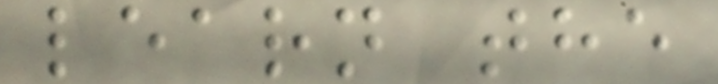learn the
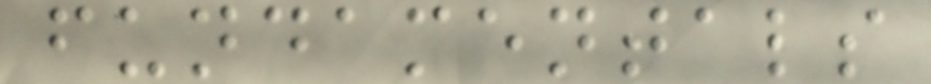fundamentals
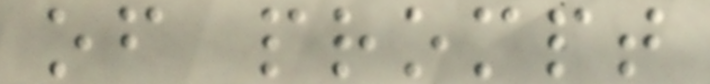of prompt
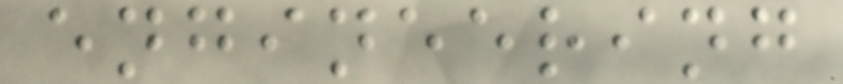engineering
